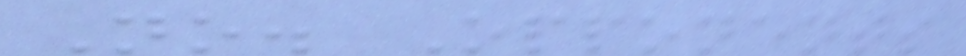No. Opponents
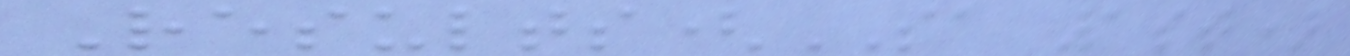Results(SA 1st)
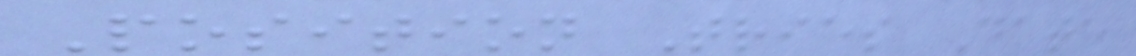Position Tries Date
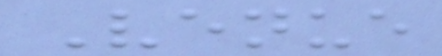Venue
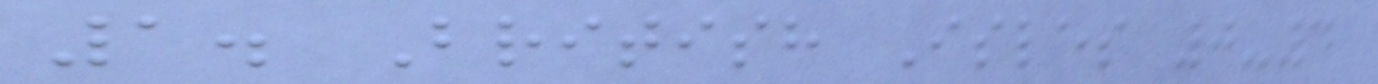1. British Isles 0-4
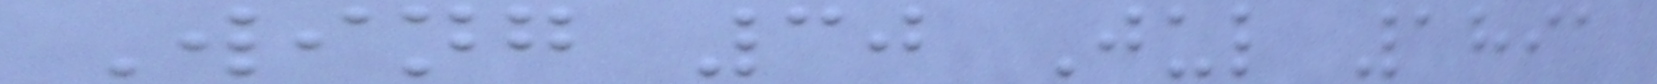Wing 30 Jul 1891
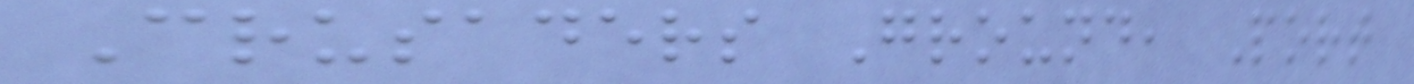Crusaders Ground, Port
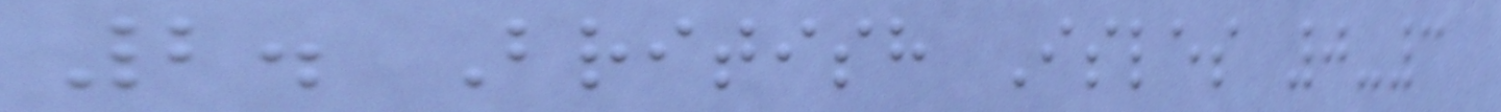2. British Isles 0-3
